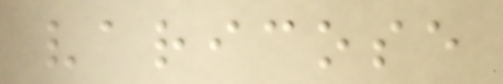varicose
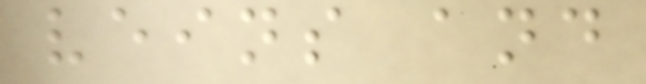veins and
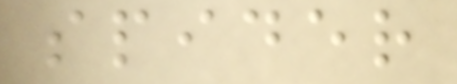spider
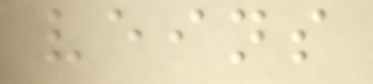veins
